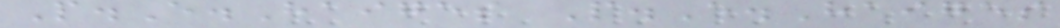P.E.Haiges P.E.Haiges
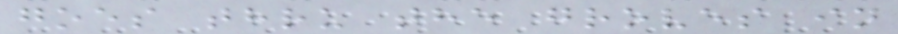goes thru the groves in
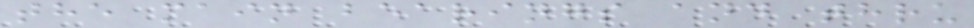the main bearings and thru
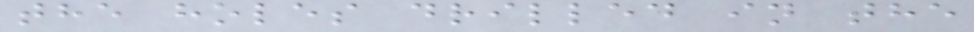the holes drilled in the
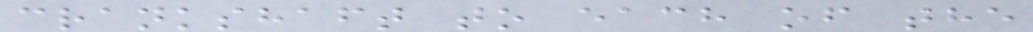crankshaft to each of the
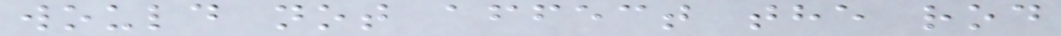would not affect the rod
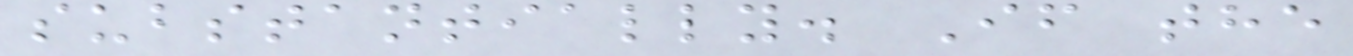substantially. If the
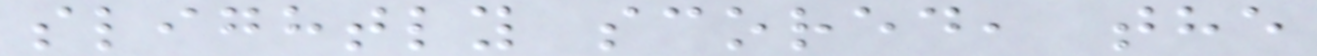slightly scored, the
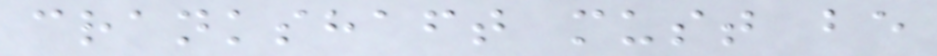crankshaft must be
